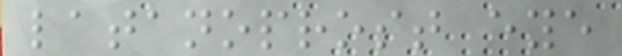latanoprost eye
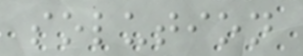solution
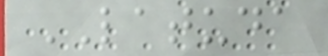LATUDA
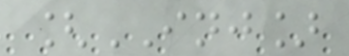[INJ]
